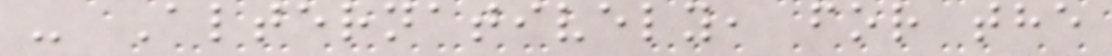- Alternatively, for the
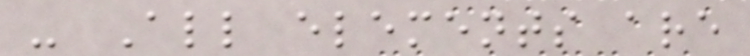- All elements are
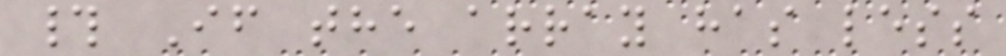# If the array has less
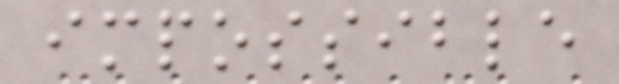impossible
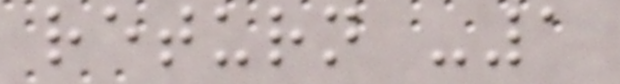return -1
